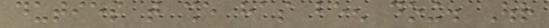duties that she has been doing. Our
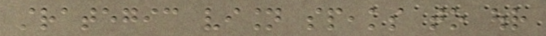strategic vision speaks to our
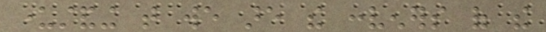understanding that we are the conveners of the
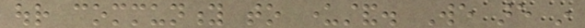our community to understand. We are in
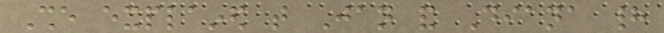She explained that Jan and Diana had
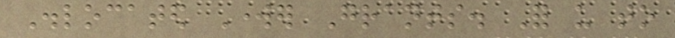Dislocated Worker Grants. For us to
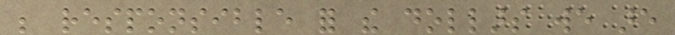be responsible for the dollars we are
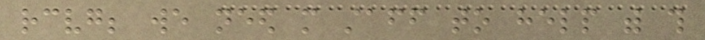receiving; we need more staff to help with this
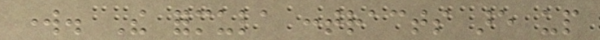work. The formula contracts are up
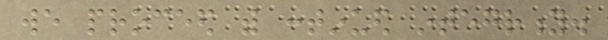we proceed with continued integrity.
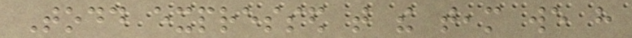Todd expressed that the team we have
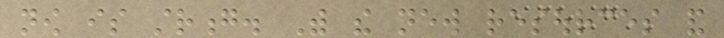now is strong. With the new resources and
